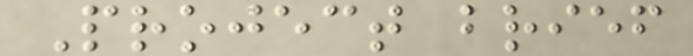Project brief
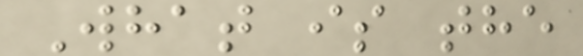What is the
